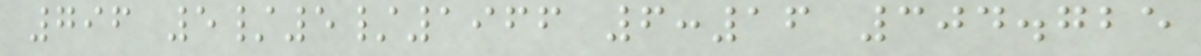796 5/5/1966 6:16 304.725
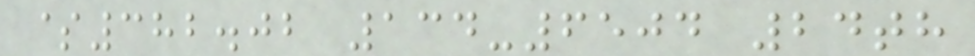$382.02 134-6504 24th
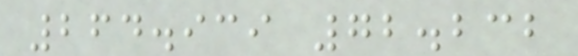264.939 72.232
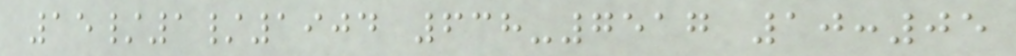15/1/1904 638-7517 10:05
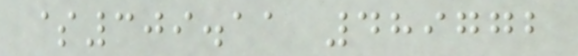$309.11 489772
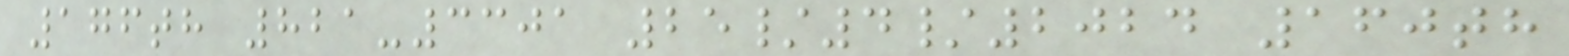176th 821-3301 25/4/2024 160th
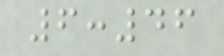6:46
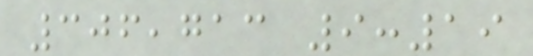306,713 9:19
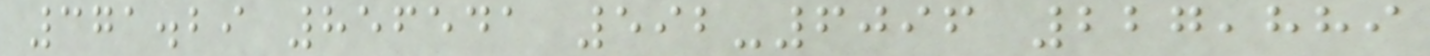371.29 856541 592-6096 227,889
